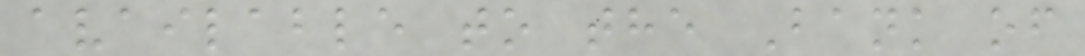available to the Bank of
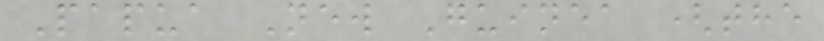Papua New Guinea (the
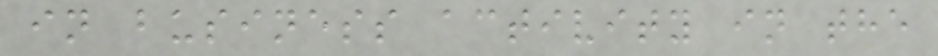in business activity in the
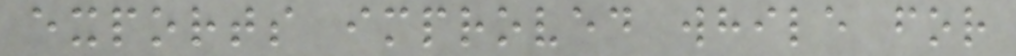exports improved while for
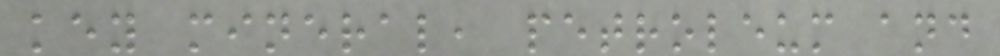key mineral, petroleum and
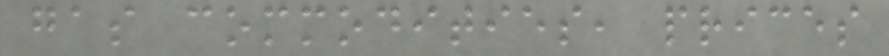gas commodities, prices
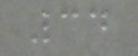34
